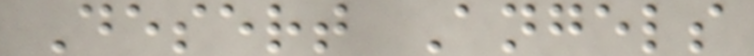Desert Angels
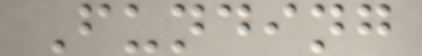Funding
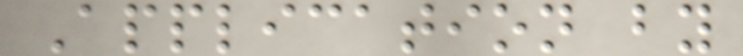Application by
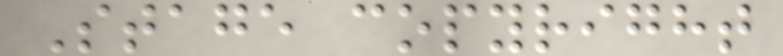Stage copyright
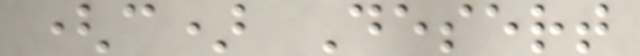(c) Desert
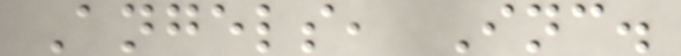Angels, Inc.
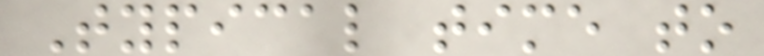Typical time to
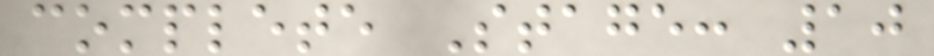complete Stage: 10
